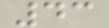43
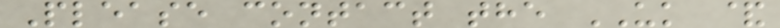Please contact the UK &
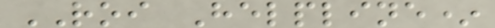ROI Helpline*
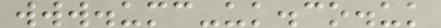www.umc-uk.co.uk
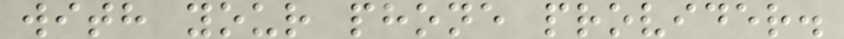with your phone provider.
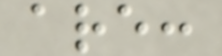are:
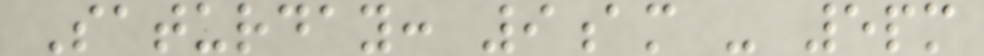Saturday: 9am - 5pm
